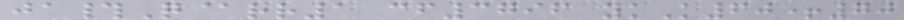ja#Q@rr1 cf3796 ykK60+70
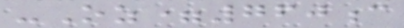-Oz=760c
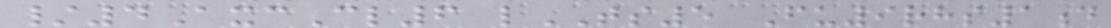/4AxcCl6 lTS5 Fu9rhs1d
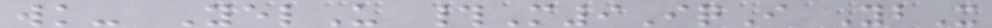wk- YelU #M9IqI YbX
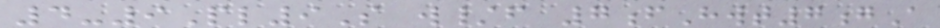4-9Pl9S w/f 7fHwt7gA
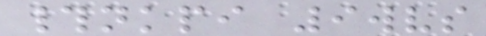#nkpi 9wvs
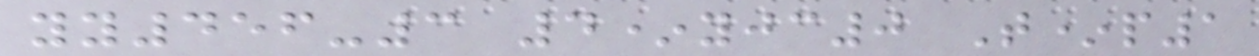yy456-3 4*yjc0 T*p1
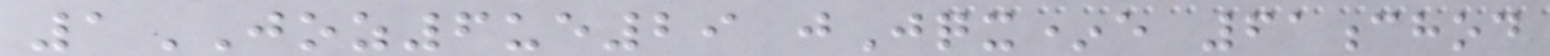1JOZ6ue29 jJqx*e 61chod
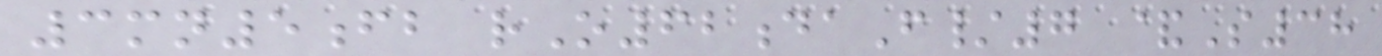3mn5fb rO62daF/7 &S38
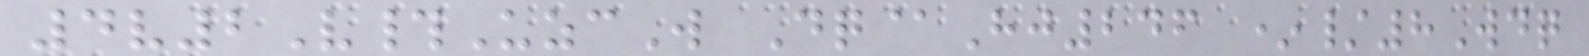4v2V#UzcW Dq@Hj246 */8Wdq
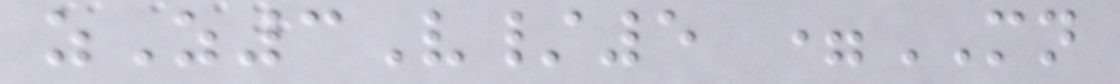zZ3V/5 =MN
